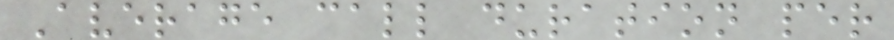Average call duration per
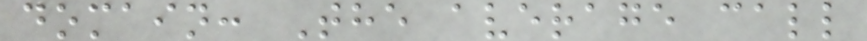domain: The average call
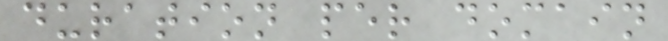duration per domain
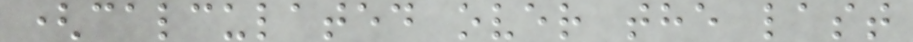(calculated over the last
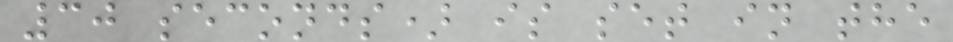30 seconds) is set in the
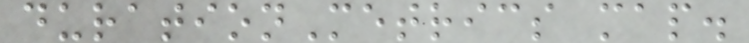durationMetrics map.
